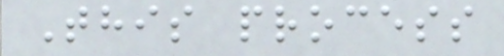This process
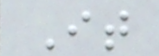It
